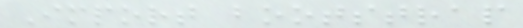Import bootstrap
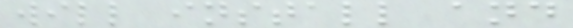will install and
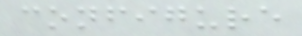configure
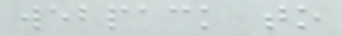webpack to
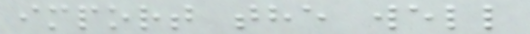import the well
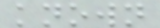known
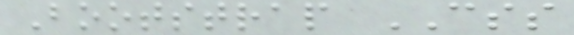Bootstrap CSS
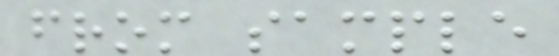from sample
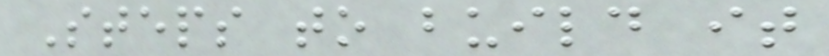Steps to build it
